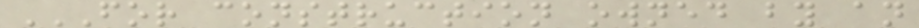FOR CONSTRUCTION OWNED BY AN
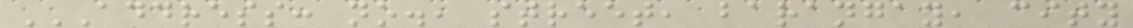ADDRESS: NO., STREET, BARANGAY, CITY
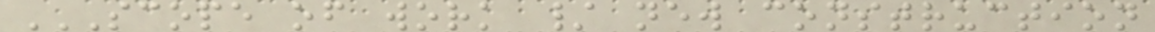SCOPE OF WORK / NEW CONSTRUCTION
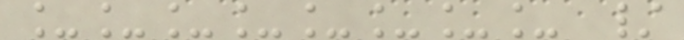________ /
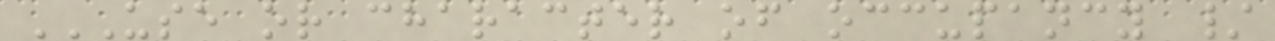USE OR CHARACTER OF OCCUPANCY /
